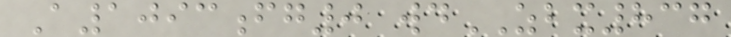A1093fg0 wdZBX837
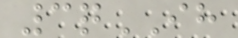3qIH
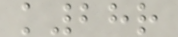k28r
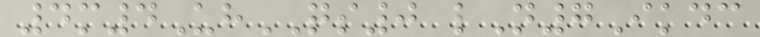4m4UhQS0 lN7Ikdc
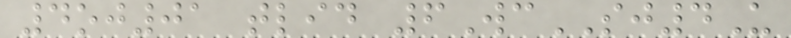4oj01 tlid 6WcSJ4U
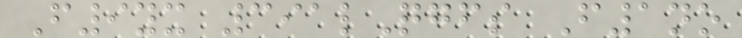F9yx 391lQgfs F1no
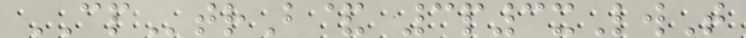CPtrB& 3p3xLwT
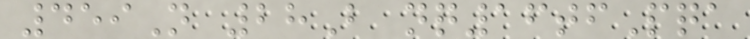459N 28B nq16tfPqa
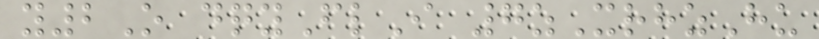y2O dqyFlI 7zXrhzHu
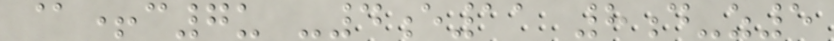@+c7u -4e11 8d-z5
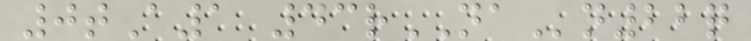0tA1 43rNAn22q
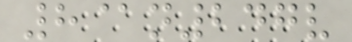8@n247v
